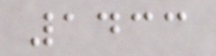1433
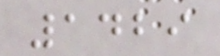1429
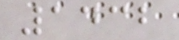1432
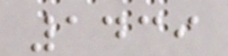1439
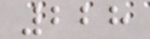228
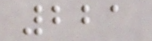221
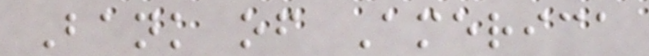Bank of America
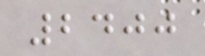2400
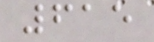615
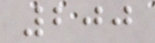200
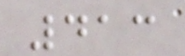413
